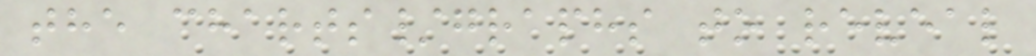the charts/graphs to reveal
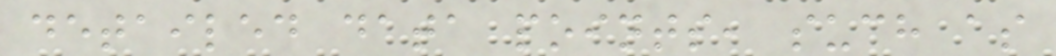detailed data points, such as
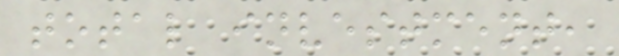total investment,
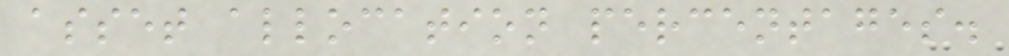asset allocation percentages.
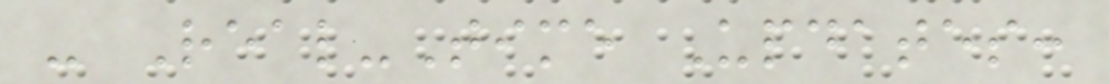- Real-Time Updates:
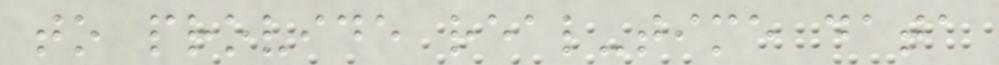to provide real-time data
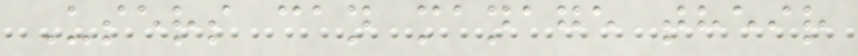Users can manage their
